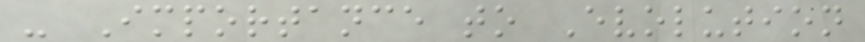- Importance to Evolution
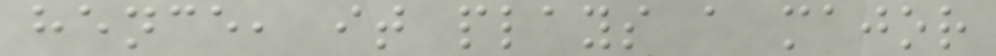hence, it plays a major
